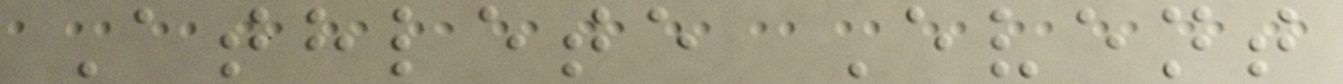Athlete Event
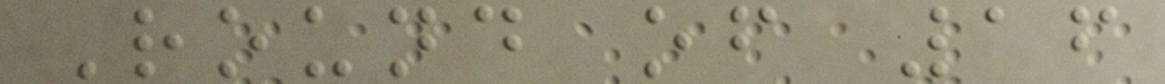Round of 16
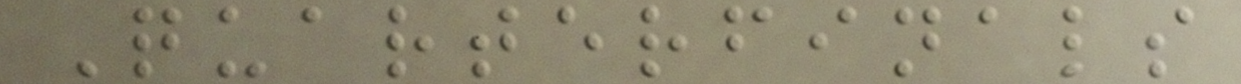Quarterfinals
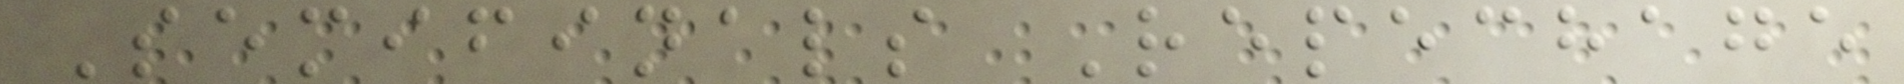Semifinals Repechage
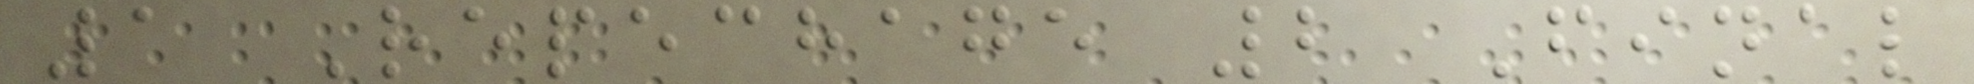1 Repechage 2 Final
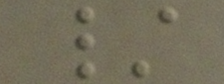/
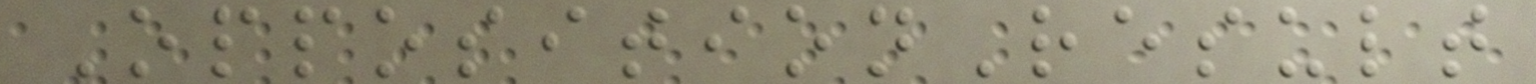OppositionResult
